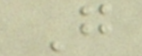G
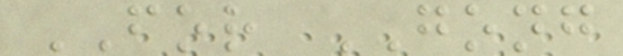FOR GONG
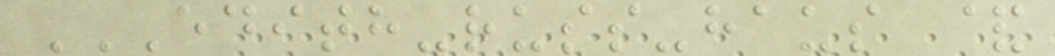EDITH-RUSS-HAUS &
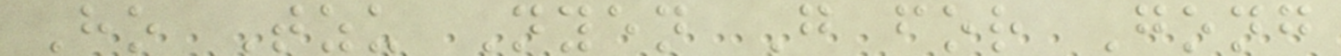Ho Tzu Nyen G for Gong
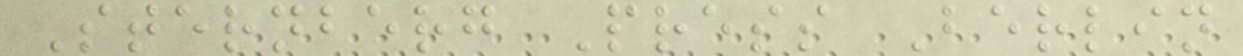Sternberg Press Berlin
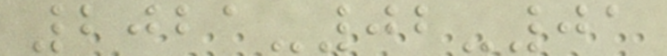2021-02-01
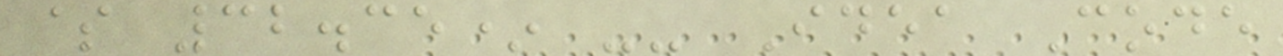$ 32.35* -- Idea Code
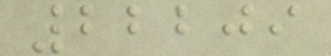22209
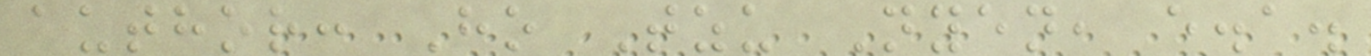author: Ho Tzu Nyen, e.a.
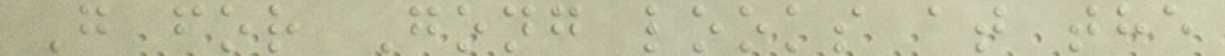G for Gong looks at the
